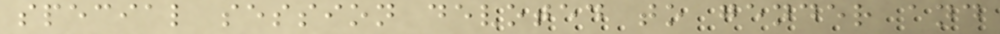special session devoted to gender and
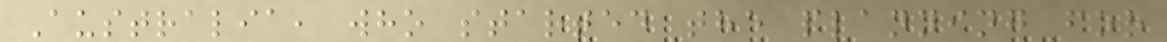Australia, who started the planning for
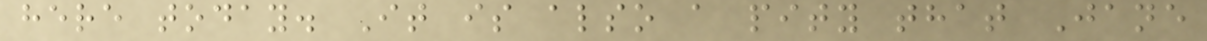here today. It is also a pity that Jane
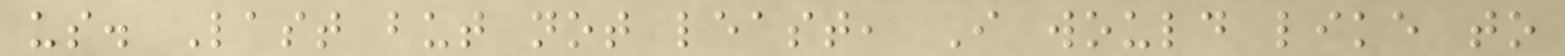us. Last but not least, I would like to
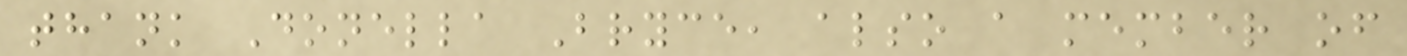thank Donella Bryce, also a member of
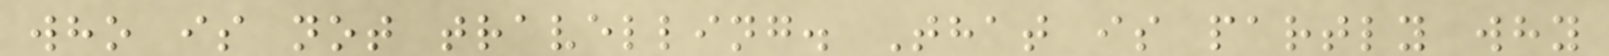who is not travelling. That is partly why
